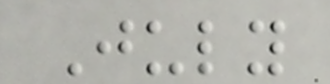July
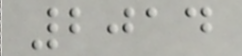2014
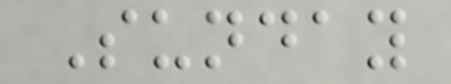Sunday
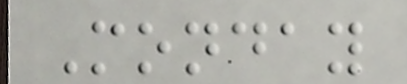Monday
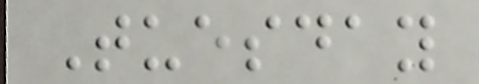Tuesday
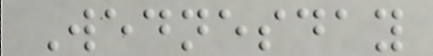Wednesday
